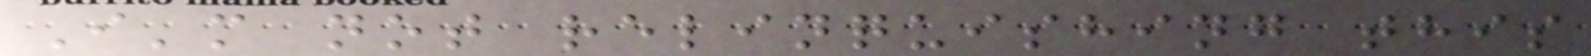I'm not relinquishing this
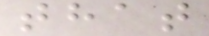that
